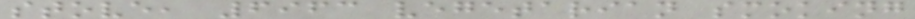stove, 6963 vegetarian smoking
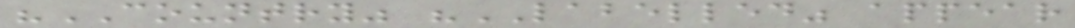"COUNTRY" "LABELLED" appear
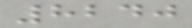8240
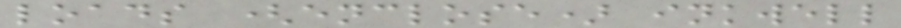loads (enclose) inkwell
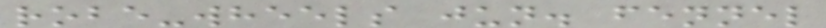robe-wheels jun. fennel
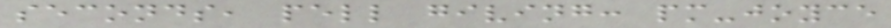seconds, pell giving: pm-joyce
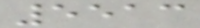5513
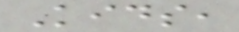Kids,
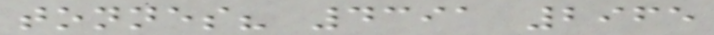tonnes? 4391 2965
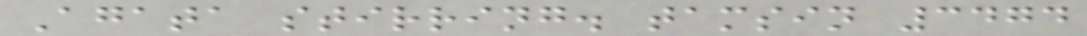Agata stirring. tamsin 3474
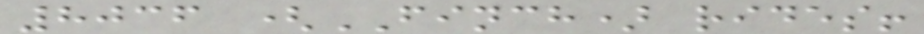8036 (FINCH) rides!
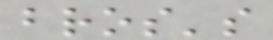bros's
